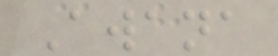Awana
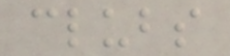clubs
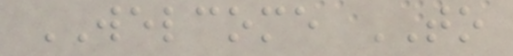WELCOME TO
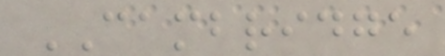CAMBRIDGE
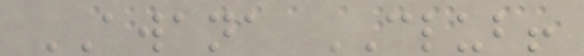AWANA CLUB!
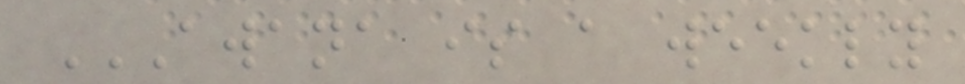AWANA IS A WEEKLY
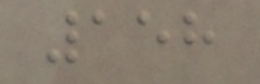158
